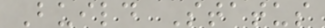Build Status
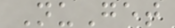NuGet
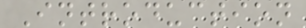Introduction
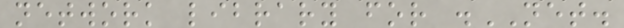network library for .NET.
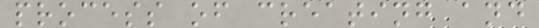process of creating and
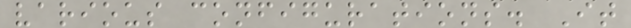various configurations. It
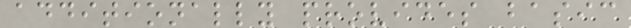additionally provides basic
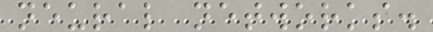neural networks.
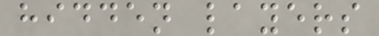hidden layers
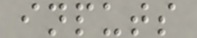inputs
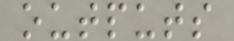outputs
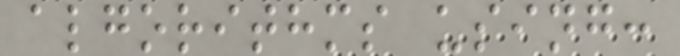algorithms using:
